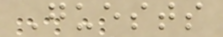Guests
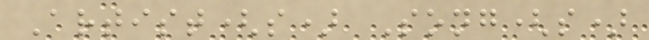Artist(s) Song(s)
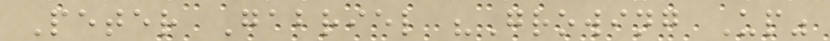Peter Gabriel "Growing Up"
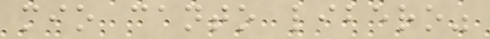mio canto libero"
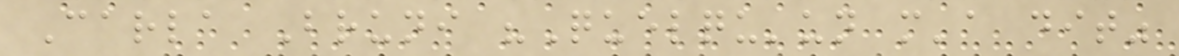Carla Bruni "Quelqu'un m'a dit"
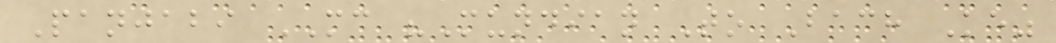Panjabi MC "Mundian To Bach Ke"
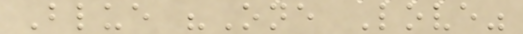Blue "One Love"
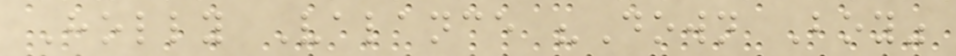Holly Valance "Down Boy"
